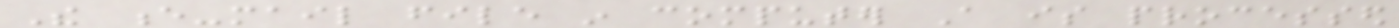The e-mail file in computer A is processed
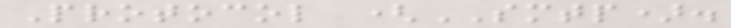Protocol (SMTP).
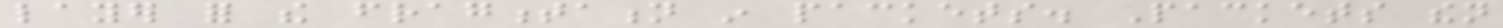layer for the fragmentation in packets. Packets then
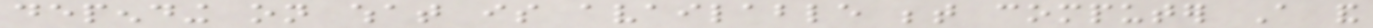depending on what is available between computer A and
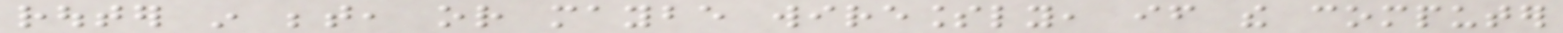router in between, or maybe wirelessly, if the computer
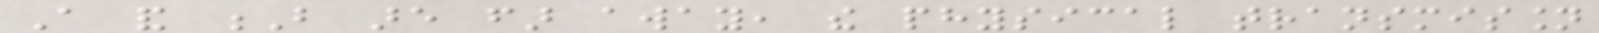A and B are far away, the physical transmission
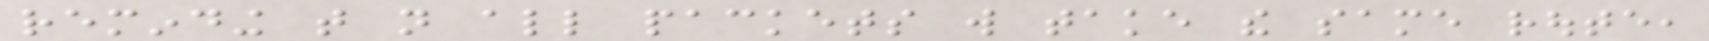reminding that not all packets will take the same route,
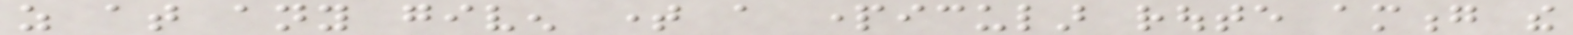as at any given time a particular route among the
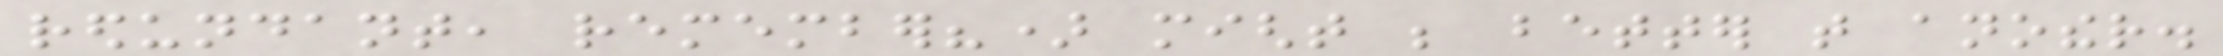redundant, remember?) might be better that another.
